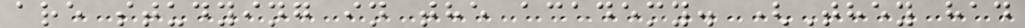are studying in the academy. (They had
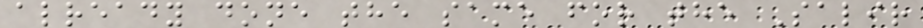already done the same for the Salir
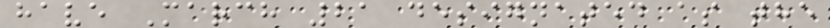have March 21 designated as the
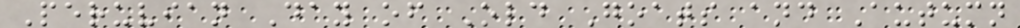Peruvian Day of Old Goats and Autumn
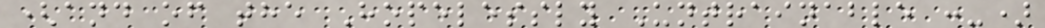(and of the Hopelessly Untrainable :-)
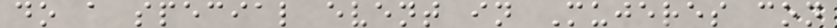do a special event in Mujeres con
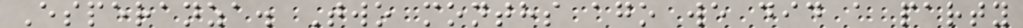Esperanza. Two months ago we did a party
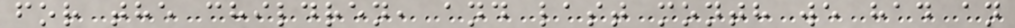for the children, and last month we had an
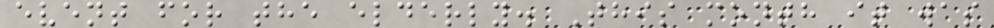event for the elderly. This month it was
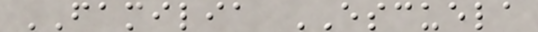FAMILIA ESCUELA
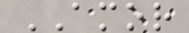AMOR
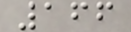166
